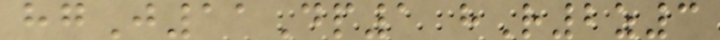hgJ11Dp1 hR2z3
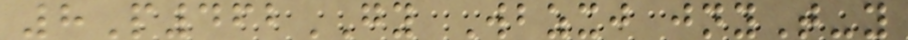8P462GY Wbzxj jnyT-y
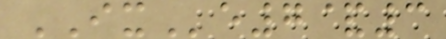IXe7&3
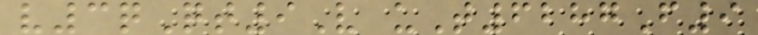v3qQt9V uT6287F9
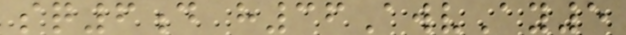sq6d h36AwvAy5
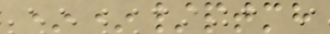**/ptmh
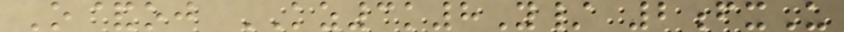O&oj KZ3k8Y/ 2fxU
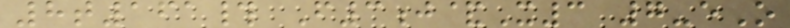8t161# F3j&X3 7-eO
